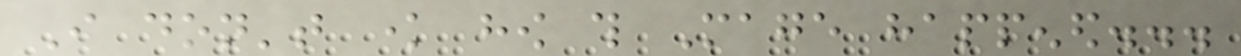I don't know how this Mage happened...
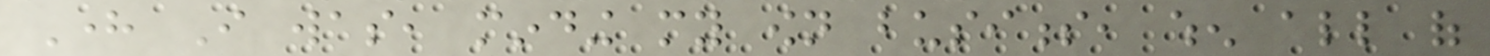Here I was, minding my own business, when all of
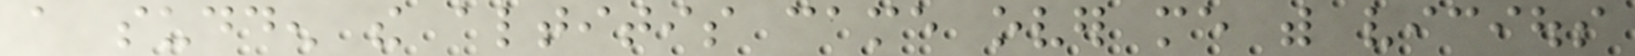a sudden the altitis came over me with vicious
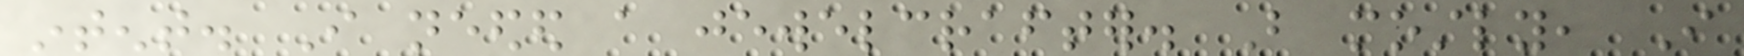intent. I needed a jewelcrafter. But mostly, I
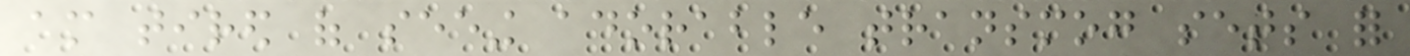am tired of seeing adorable transmog sets for
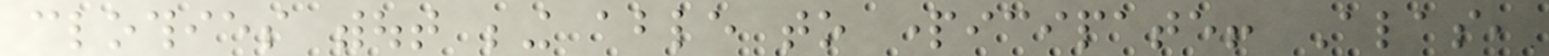clothies without being able to participate! Alas,
